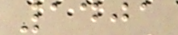1401
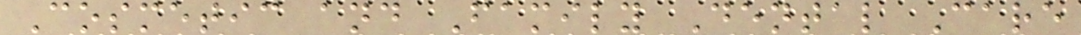Cosmetic and Family Dental Care
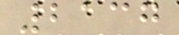2137
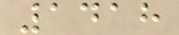1418
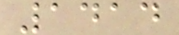1414
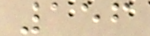156
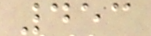453
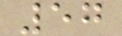57
